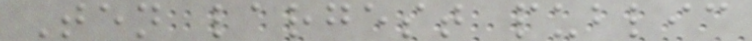Ten largest public
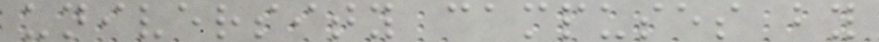university campuses by
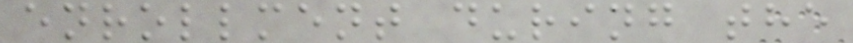enrollment during the
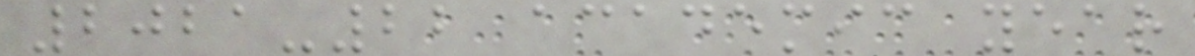2021-22 academic year
